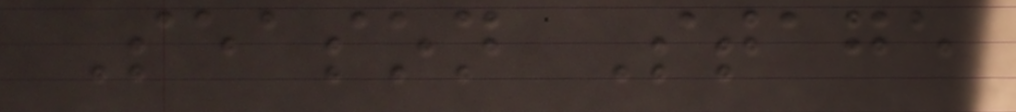Season Stage
